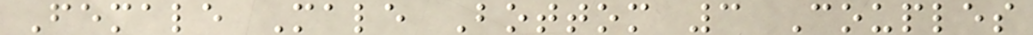Female Male Bottom 3 Couples
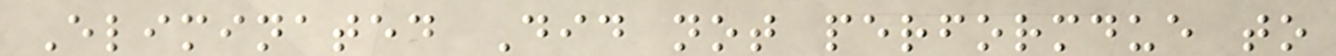Eliminated Did not performdue to
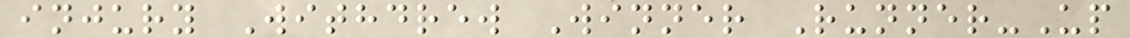injury Withdrew Winner Runner-Up
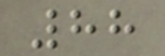88
